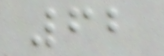62
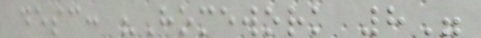desc: "Homework 8"
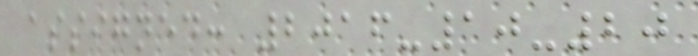assigned: 2016-10-20
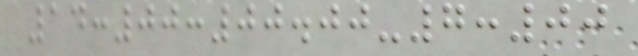14:00:00.00-7:00
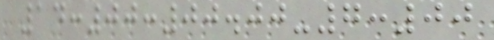14:00:00.00-7:00
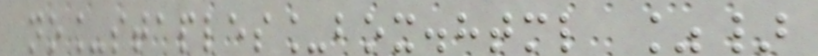no_staples_box.html %}
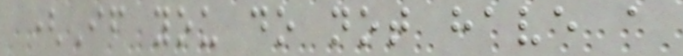(If you do not have a
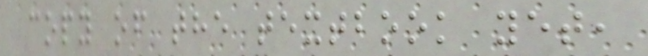copy of the textbook yet,
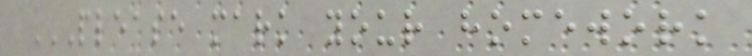PLEASE MARK YOUR HOMEWORK
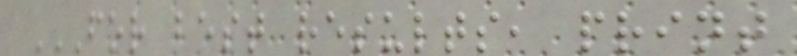FOR BEST RESULTS, PRINT
